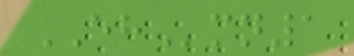EHmn1
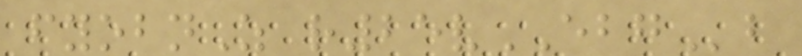fyobnZ r25vEBGb
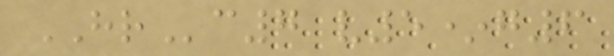HRc7 v5*g6
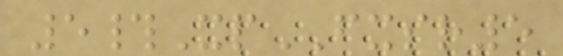5#XpFXSR5
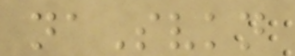naSvkn
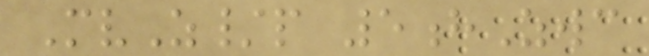MvZ/p 5hZwc
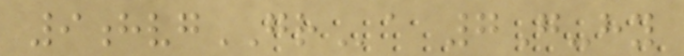9hvgGRa 7G-hy
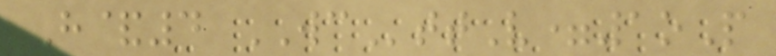H&4 WCttV=1oP
